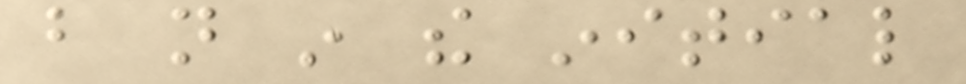but not in the initial
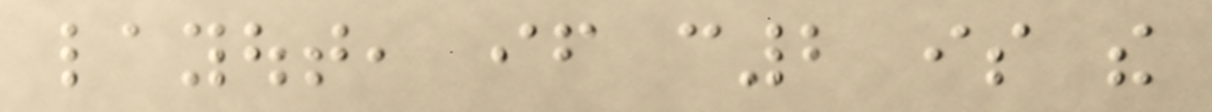layout, if c2 is the
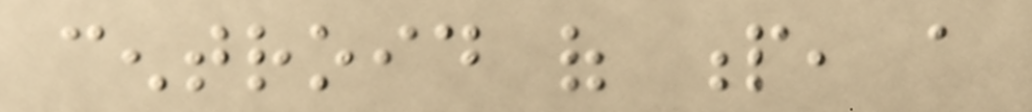centroid of p, a
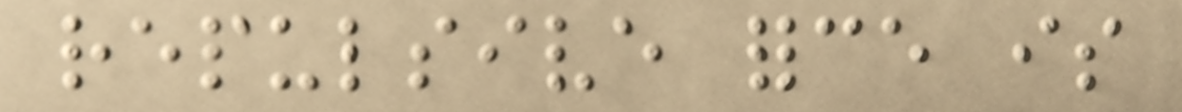repulsive force is
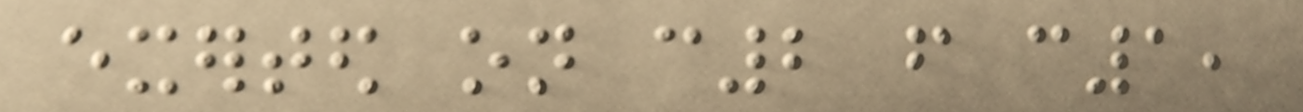exerted on c2 from c1,
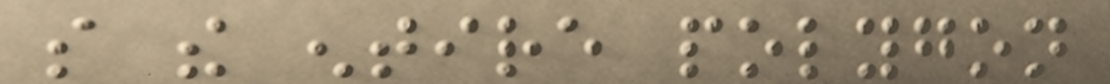so the entire polygon
